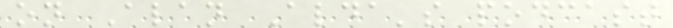on Alan Alda's podcast
